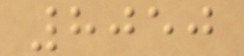8050
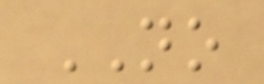NO
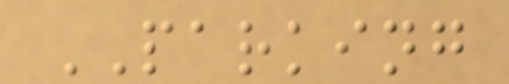PARKING
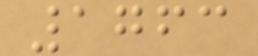1763
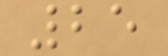25
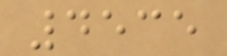4535
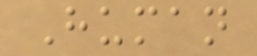Human
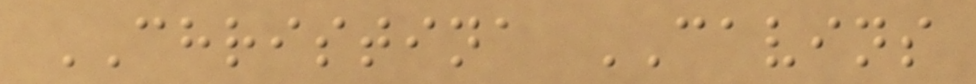CHRISTINA CAVINS
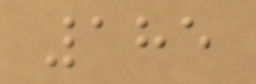185
